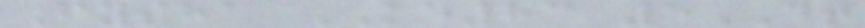Fysha KE83 5DT
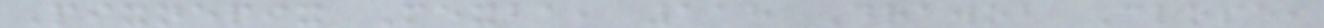Pixnepix Mexba, 118 Drawob Close,
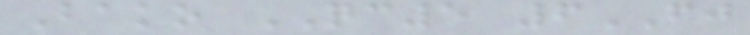Bako QC5 6FJ
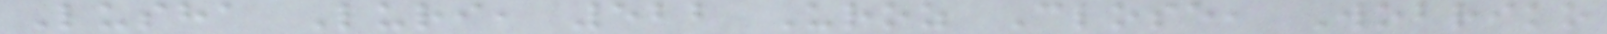Lusha Luri, 522 Uroz Close, Wobriko
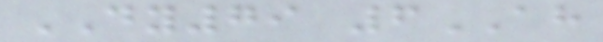DY79 6AH
